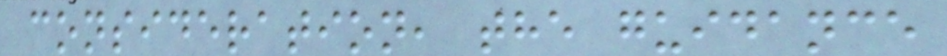consideration, the guidance
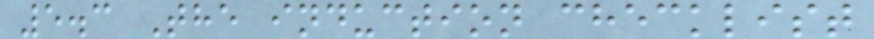5.3 The induction checklist
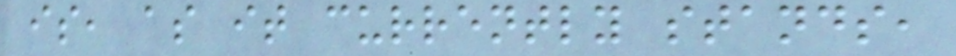is, as it currently stands,
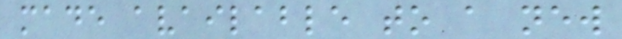made available to a new
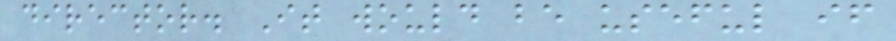director. It would be useful if
